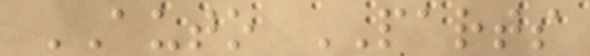AUTO PARTS
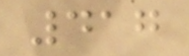417
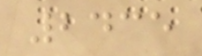2435
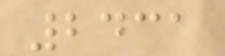2431
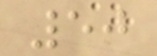50
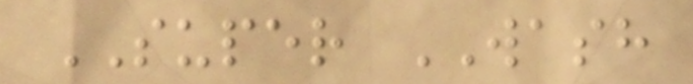SUPER WASH
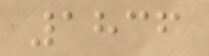1836
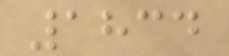1834
